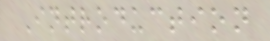Introduction
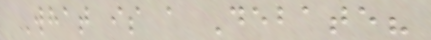What is a Debate?
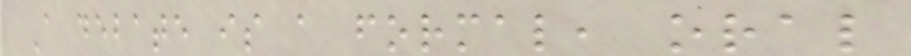A debate is a formal, oral
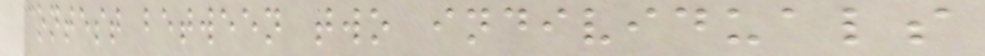contest between two individuals
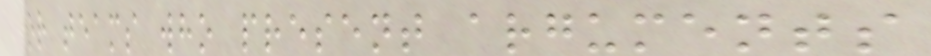or teams who present arguments
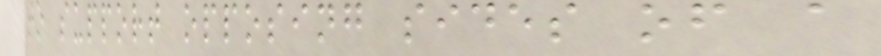to support opposing sides of a
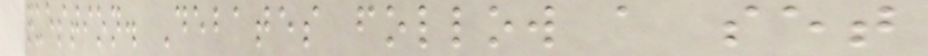question. Debates follow a set
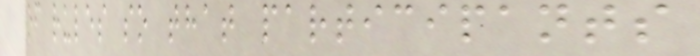of rules so that participants
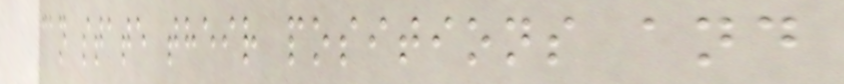can state their positions and
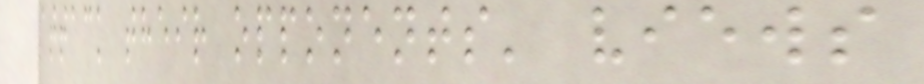attack their opponents' views
